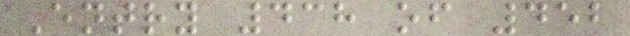Entry 438 of 452
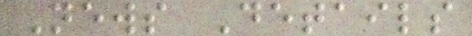News Details
